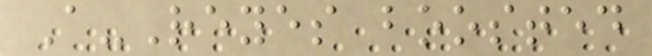A-Reyes boosted
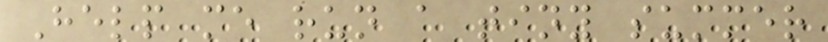Help me run a tiny summer
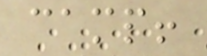camp!
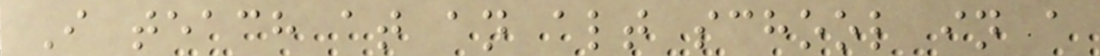I teach at an alt school in a
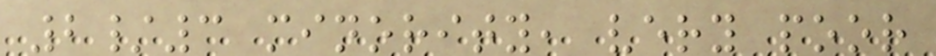2/3 minority, very poor
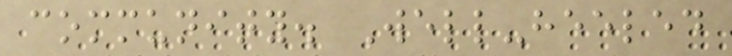community. Well-heeled
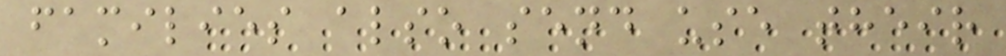families also send use their
